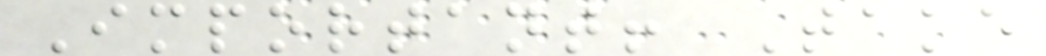Important! Take
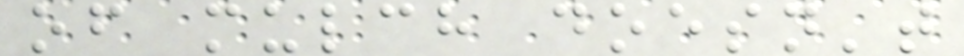of mulch doesn't
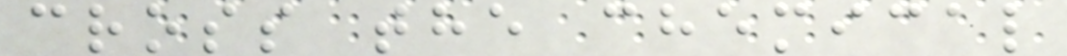cross the chemical
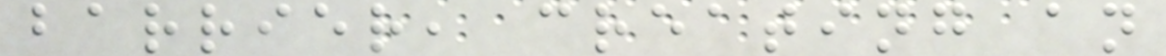barrier, creating an
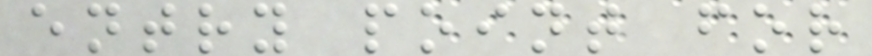entry point for
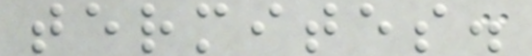termites.
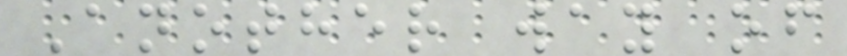Another way of
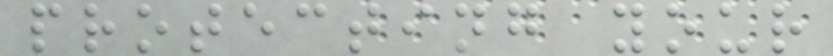protecting your
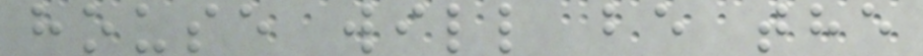house will be the
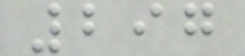297
